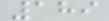189
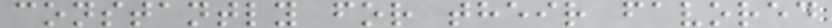constantly for their favored
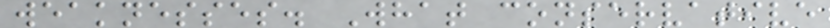weaknesses. What conservative
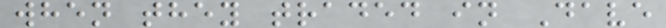when they traded in Dave
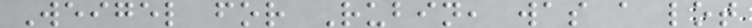Weigel for Rubin, was a lot
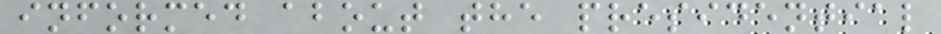informed about the presidential
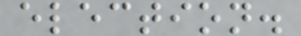election.
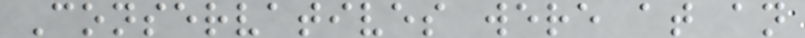Conservatives were at an
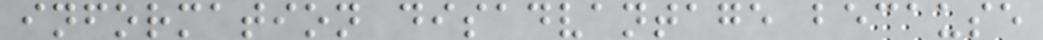information disadvantage because
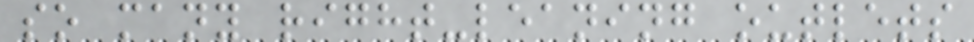so many right-leaning outlets
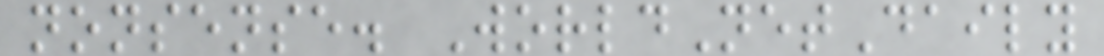nonsense. WorldNetDaily
